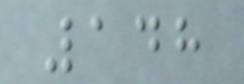148
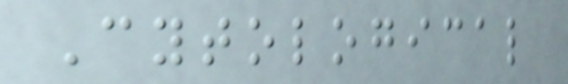Cytological
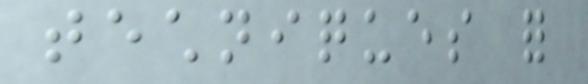techniques for
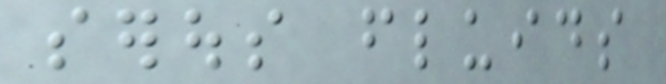serous fluids
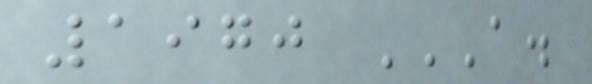1970 A.
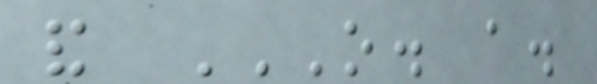and O. A.
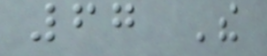67 The
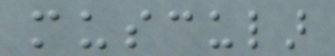muscular
